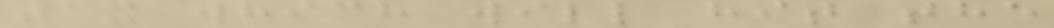tax which will hit the
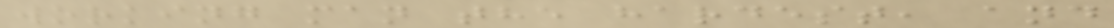working man the hardest, and
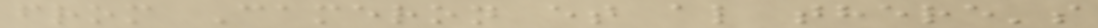from Cameron et al there's
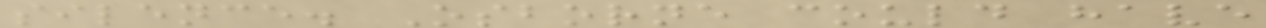silence. Osborne could have
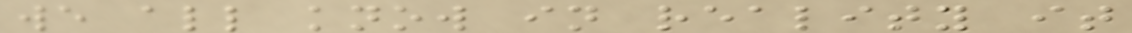we all know in reality it
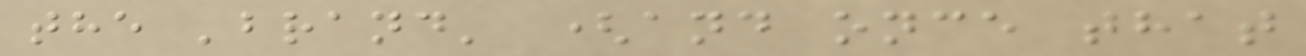the 'brand' (and once that
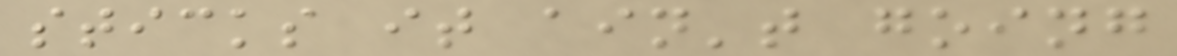sticks it ain't going
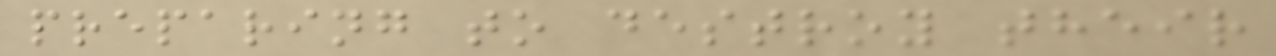preparing to destroy their
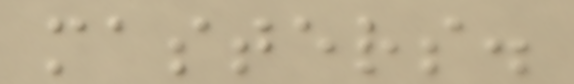masters.
